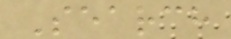Search
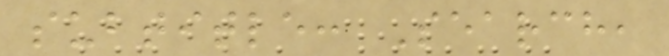subtitle: Search,
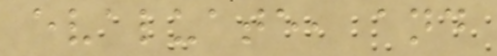evaluate, and
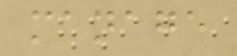manage
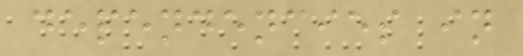dependencies in
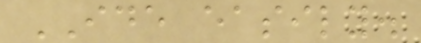IDE easily.
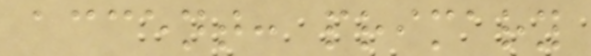accent: primary
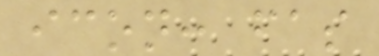icon: fas
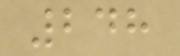248
